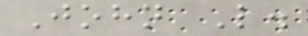John L.
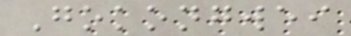Gokongwei
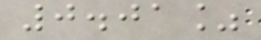0.01%
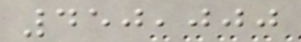450,000
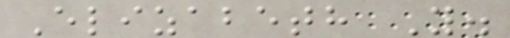Elizabeth Y.
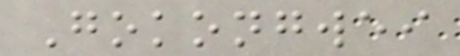Gokongwei
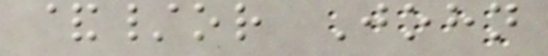&/or John
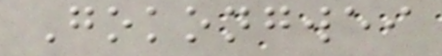Gokongwei
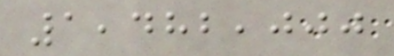1,482,000
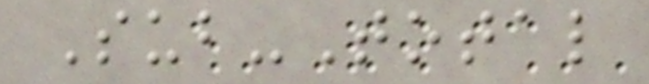Sub-Total
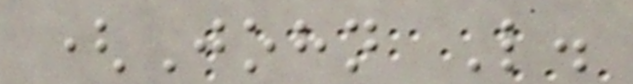(John L.
